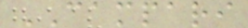CAMPARI
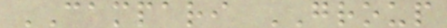CAMPARI GROUP
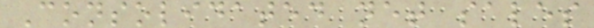Consolidated net sales
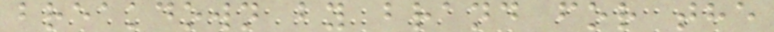breakdown by brand for the
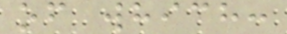of which:
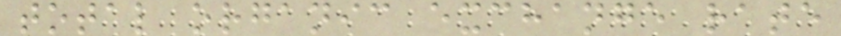total organic exchange rate
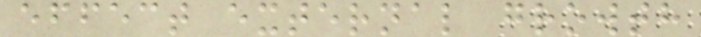effect external growth
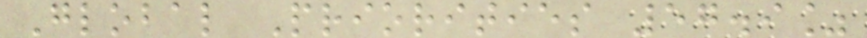Global Priorities 57.9%
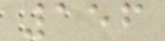156
